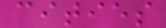cities
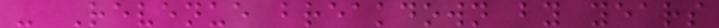- Revenue breakdown by years
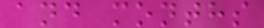and months
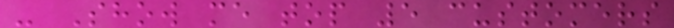- Show me top 5 customers
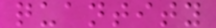quantity
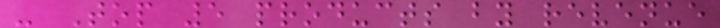- Top 5 products by revenue
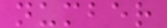number
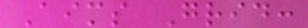Aims Grid:
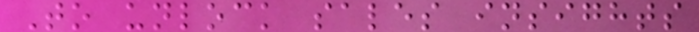To unlock sales insights
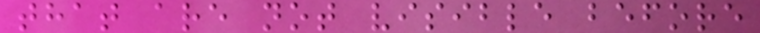that are not visible before
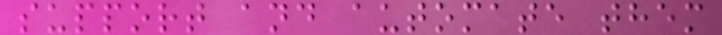support and automate them
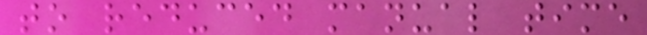to reduced manual time
